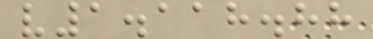v1.118.88
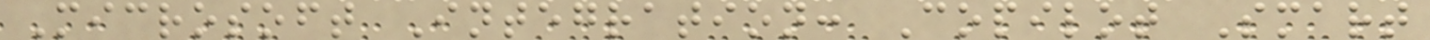Microsoft Integration: Copilot Smart
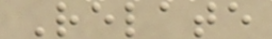Relate
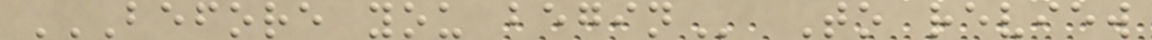BEFORE YOU BEGIN To review
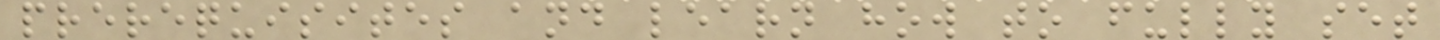prerequisites and learn how to fully set
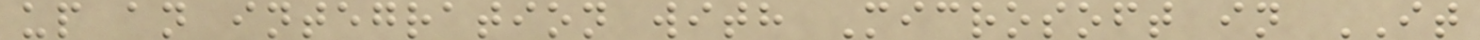up an integration with Microsoft in IT
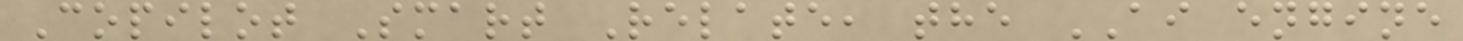Copilot Smart Relate, the AI engine
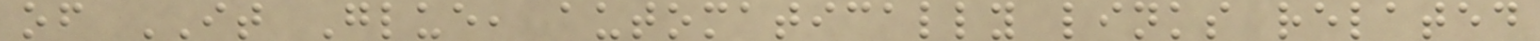of IT Glue, automatically links related
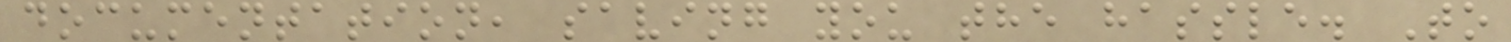documentation, saving you the hassle. To
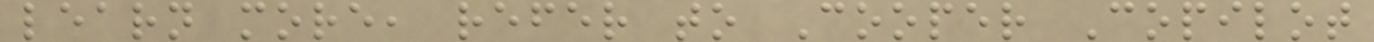learn more, refer to Cooper Copilot
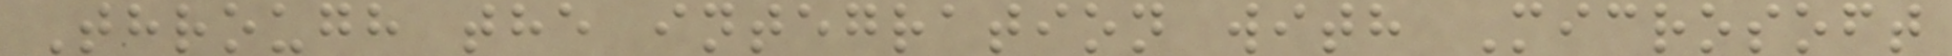Through the integration with Microsoft
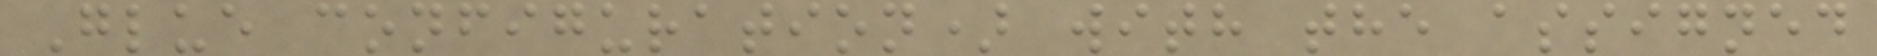Glue configuration) with the assigned
